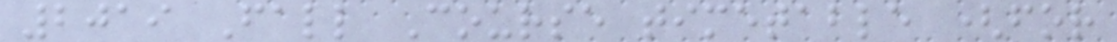2019 Fall Course timetable (for
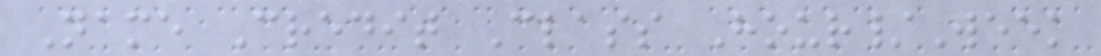Name Credit Class Hour/Week
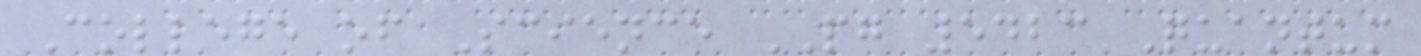College of Science PG 5423 Quantum
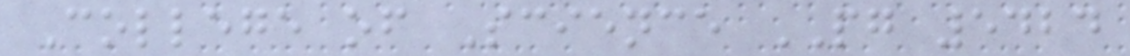College of Science PG 5424
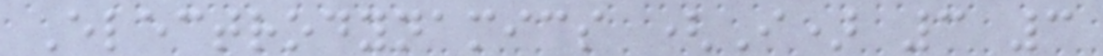Electrodynamics (I) 3 3
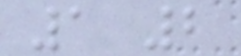1 2
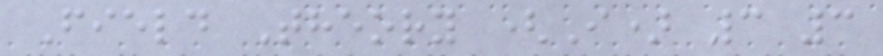Field Theory (I) 3 3
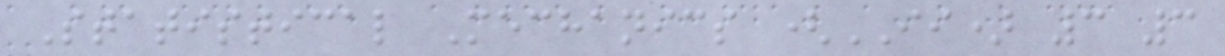Statistical Mechanics (II) 3 3
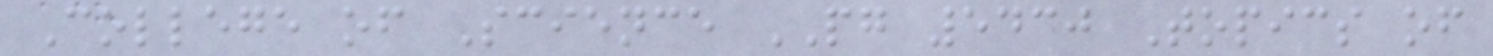College of Science PG 5430 Topics of
